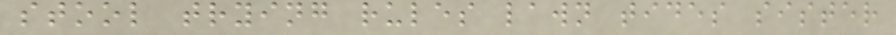stool trying rules lawn tides sister
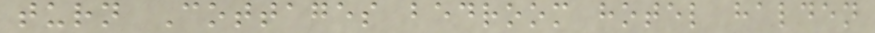turn Cottages bedroom hotel halden
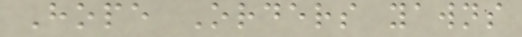Hope Orders yawns
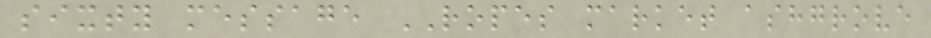sixty message ROPES market ashgrove
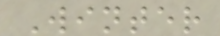Winter
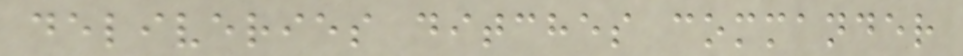deliveries ditches commander
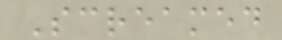Screamed
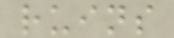ruins
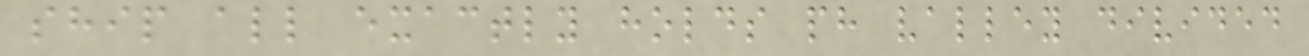ship all exactly holds ph valley divided
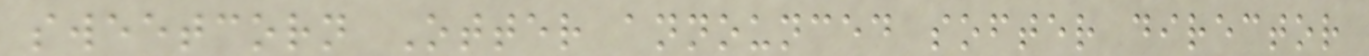sweetcorn Otter announced softer director
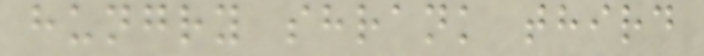hungry shrank third
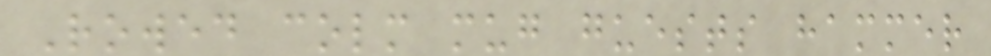Rowed colm mug guests hammer
